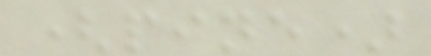(pine)
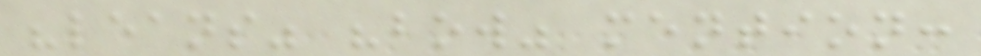"leans" "bow" mention:
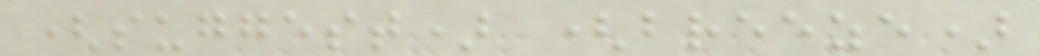(suggest) (breeze)
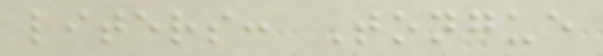liters: Tongue
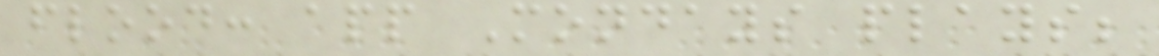flood: app Mondays plays;
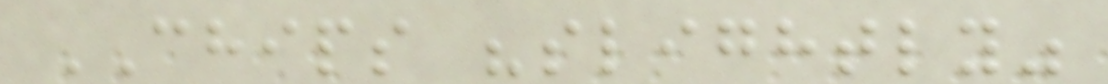CHIPS "slightly"
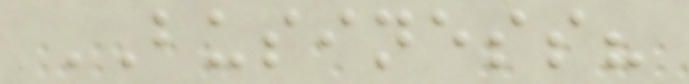BUSINESS?
